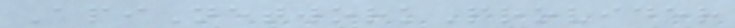ApiNetworkProvider
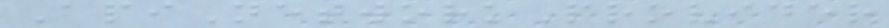ApiNetworkProvider
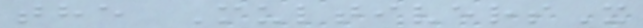the MultiversX
